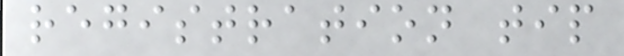registration tip
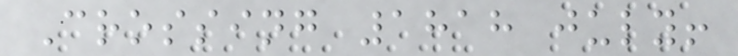Crossing 1818 july!
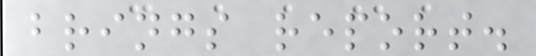brings report.
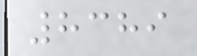8389
